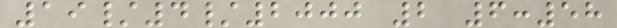19/4/2000 2 6:58
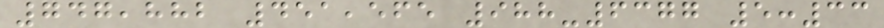747,882 451,565 988-6377 5:33
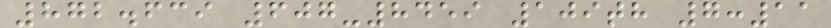872.639 607-8459 109th 7:11
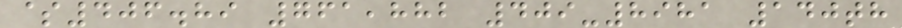$406.89 761,882 409-8981 140th
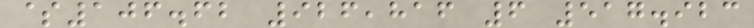$106.62 926,816 6 517.923
